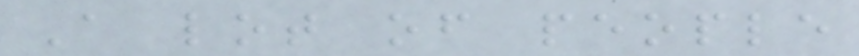A lot of people
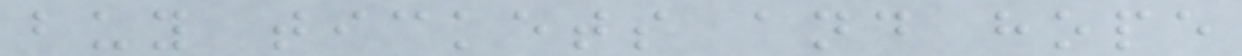buy tickets and hope
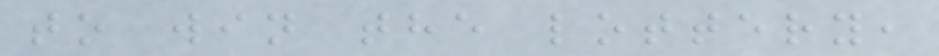to win the lottery,
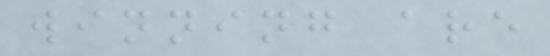winning are
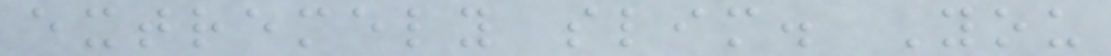extremely slim. You
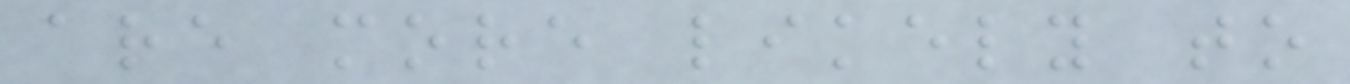are more likely to
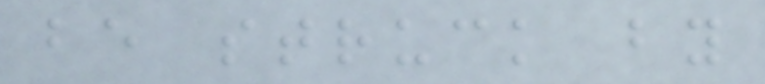be struck by
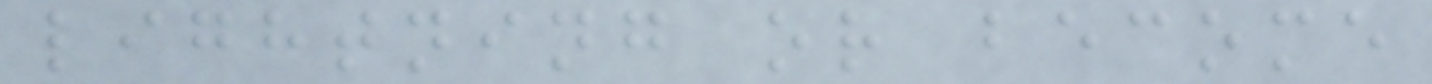lightning or become
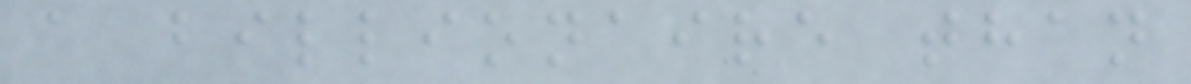a billionaire than
